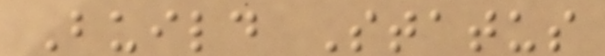Build Status
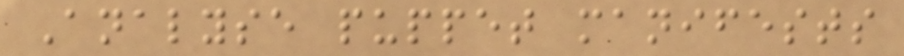Analyse puppet manifests
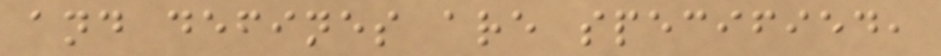and defines are specified,
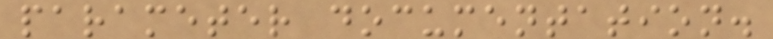parameter documentation.
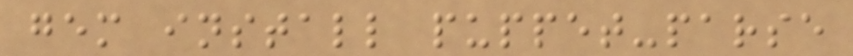gem install puppet-parse
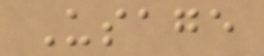Usage
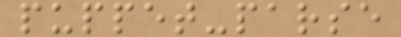puppet-parse
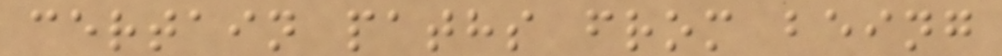certain paths from being
